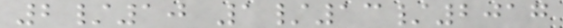2/10 1/13/2017
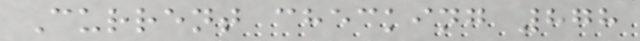Current checking 878
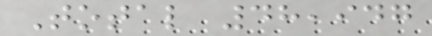Total 48,947
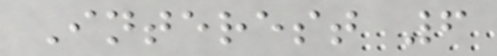Interest 6
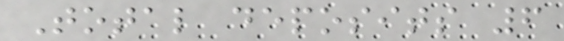Total deposits 6
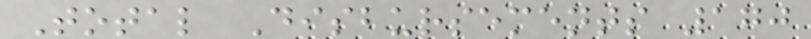Total Disbursements 170
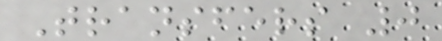Transfers 0
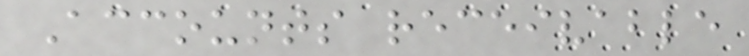Accounts receivable
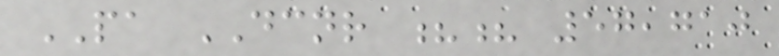PA DCNR ?? 57,710
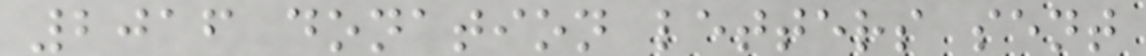2016 donation letters sent
